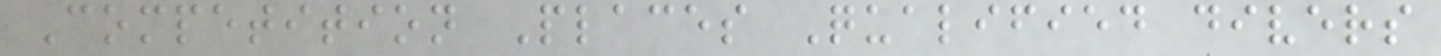Competition Places Qualified divers
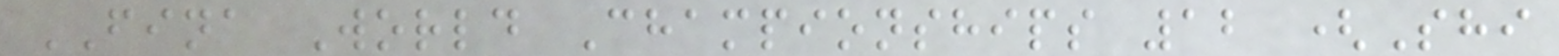FINA World Championships 12 (Shi
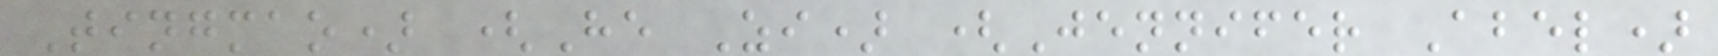Tingmao) (He Zi) (Jennifer Abel)
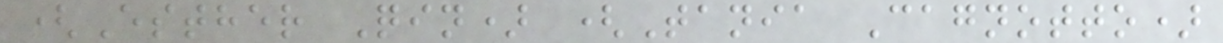(Esther Qin) (Tania Cagnotto)
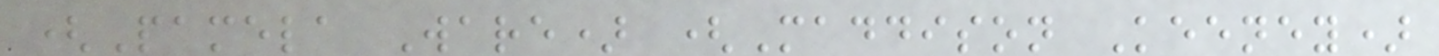(Pamela Ware) (Maddison Keeney)
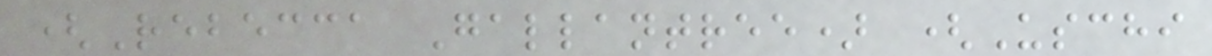(Rebecca Gallantree) (Uschi
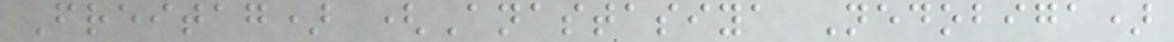Freitag) (Anastasiya Nedobiga)
